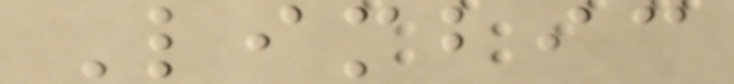Limbic
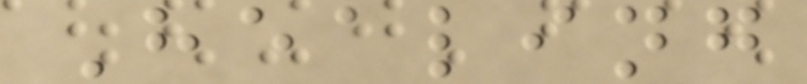Healing
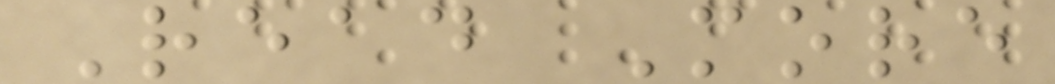Read More
